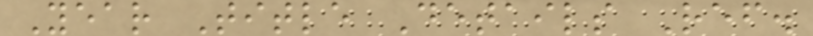Year Title Details Ref.
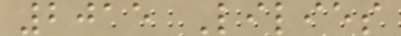2015 Lilies
